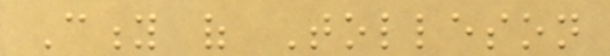City of Tolleson
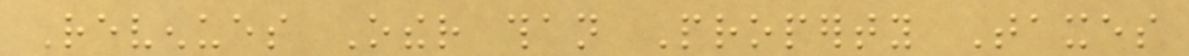Revenues Other than Property Taxes
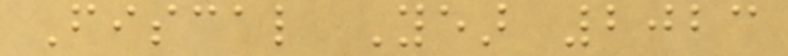Fiscal Year 2023
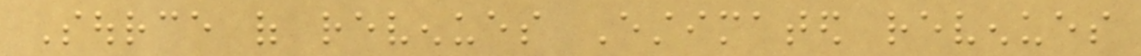Source of revenues Estimated revenues
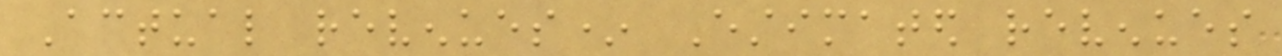Actual revenues* Estimated revenues
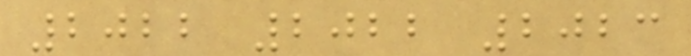2022 2022 2023
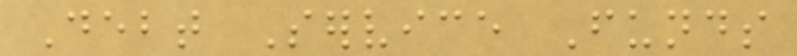Debt Service Funds
